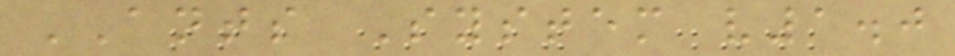ANTS System v1.0
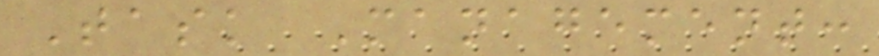Task Management:
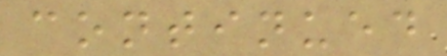continued
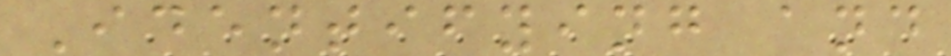Identifying and
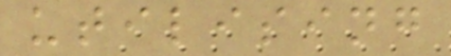utilising
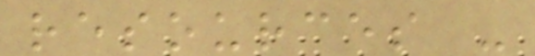resources -
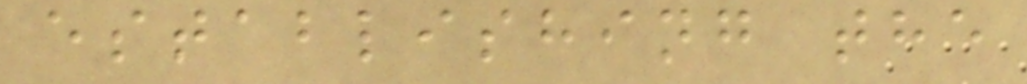establishing the
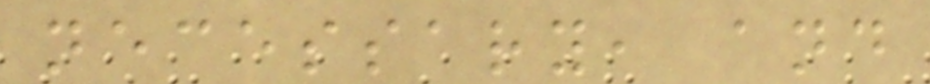necessary, and
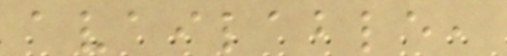available,
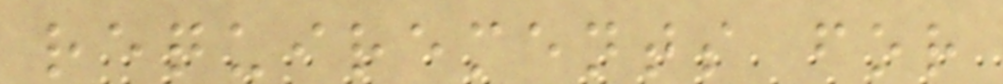requirements for
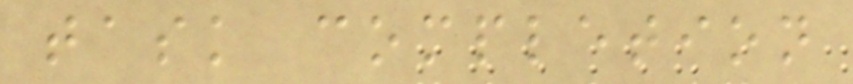task completion
